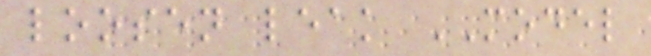loosen leak MODEL
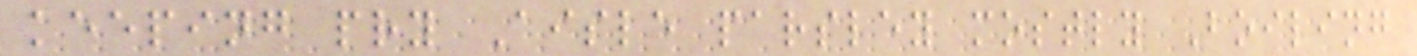keeping pry Aisle parsley mostly Boiling
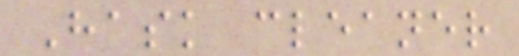Hask cleaner
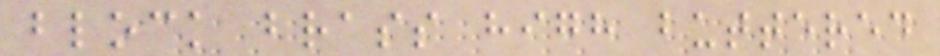block brass high buttered
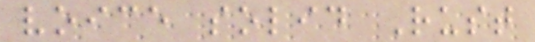voice solid Rust
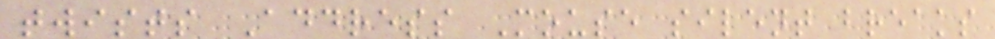twists Address Mouse silent breaks
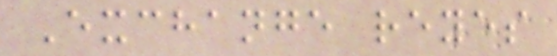Exchange reyes
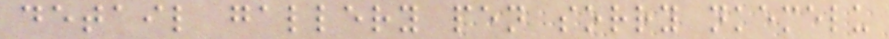detail gallery pen sorry nkemelu
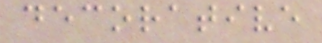decorative
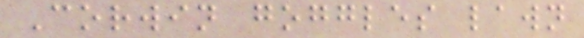Corwin goggles lawn
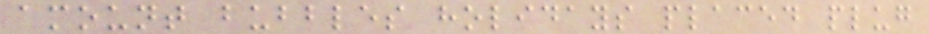amount bubbles holidays placed plug
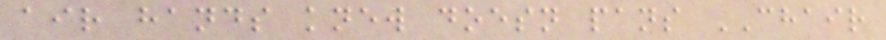air hands knew doesn pans CHAIR
